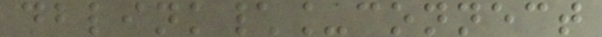dblink\_connect
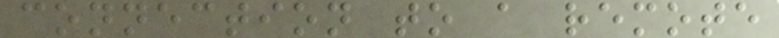connection to a remote
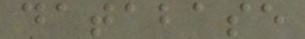database
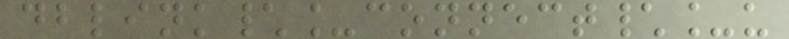dblink\_connect\_u
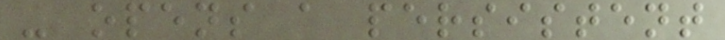- opens a persistent
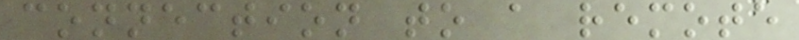connection to a remote
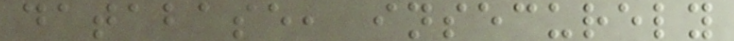database, insecurely
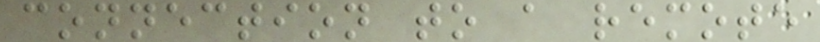connection to a remote
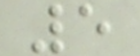5
